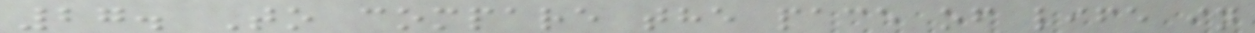27. To compare the pace of life in
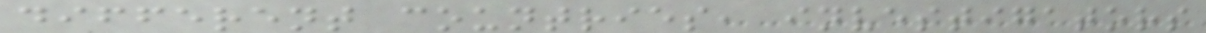different countries, investigators
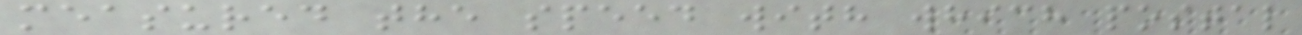measured the speed with which postal
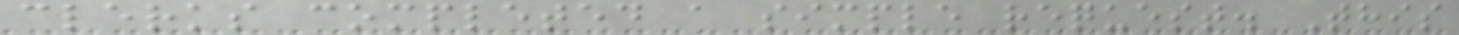clerks completed a simple request. This
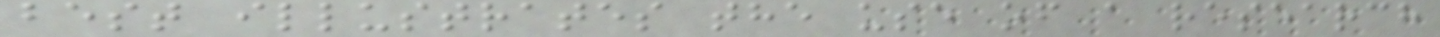best illustrates the use of a research
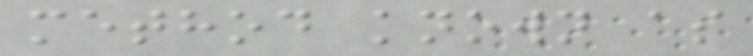method known as
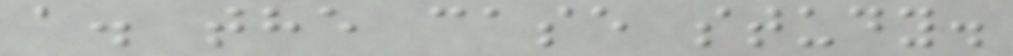a. the case study.
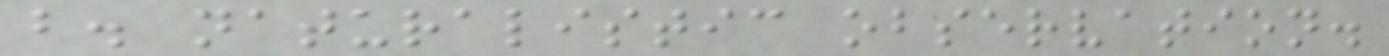b. naturalistic observation.
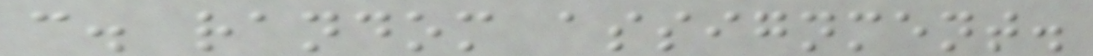c. random assignment.
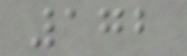172
